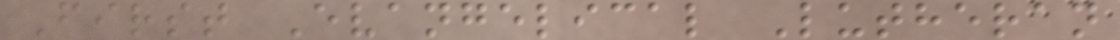First Evangelical Lutheran
